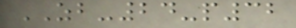ZB-24-p32
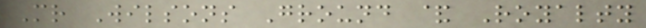Mr Wilsons Ground & Royalty
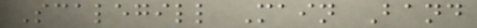Scalegill Main Band
